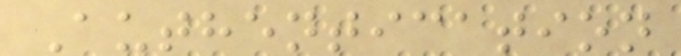Authentication
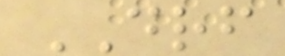DRF
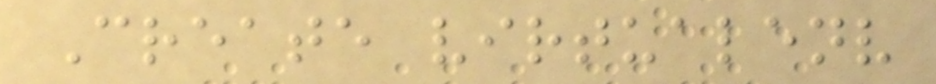Create virtualenv
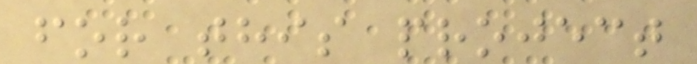for this project
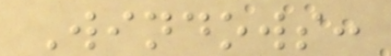Windows:
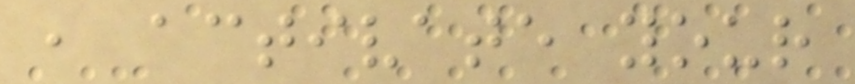, activate your
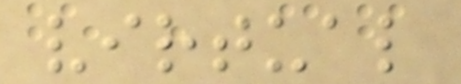virtual
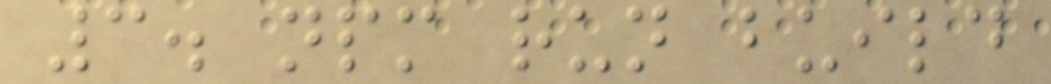3. npm run build
